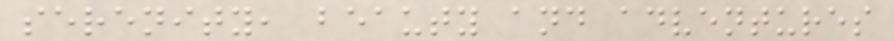serenity, beauty and adventures
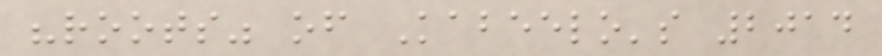"roots" of Kabeelo's 2014
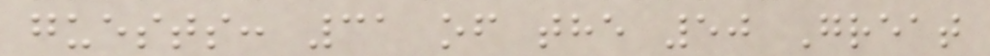guests: 31 of the 50 Great
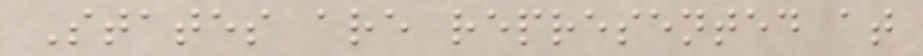States are represented at
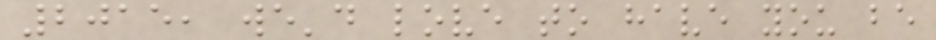2015, we'd love to have you be
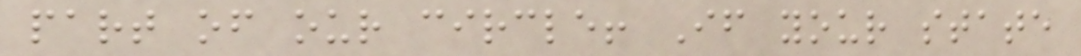part of our circle! If your state
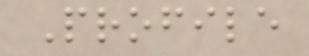Profile
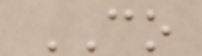CO
